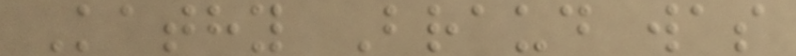Kathy Braud was
